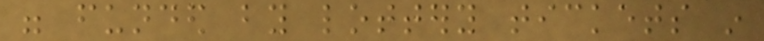were funded by lottery tickets in
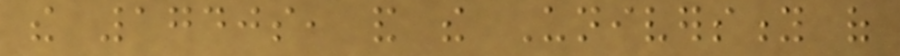the 1740s, and the University of
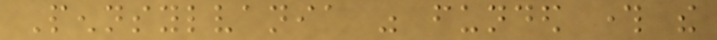Pennsylvania was funded through the
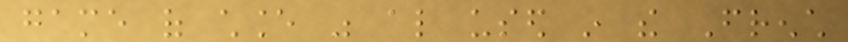game of chance was also used in the French
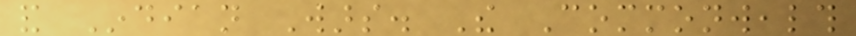and Indian Wars. The Commonwealth
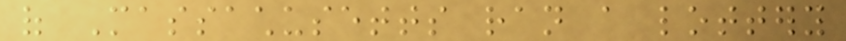of Massachusetts ran a lottery
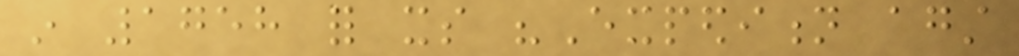in 1758 for its "Expedition against
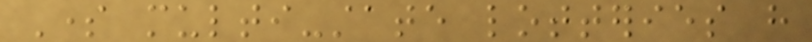Some multi-state lotteries have
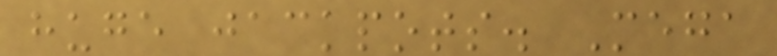huge jackpots. Mega
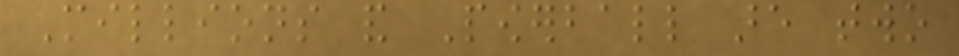Millions and Powerball are two
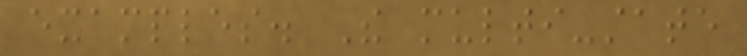examples. The multi-state
